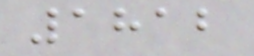1812
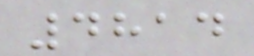4814
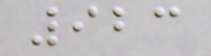923
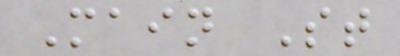Main St
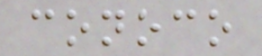conoco
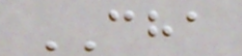CHA
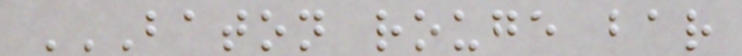BATON ROUGE BAR
